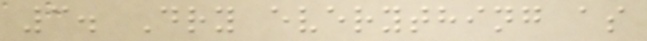3. Dry everything as
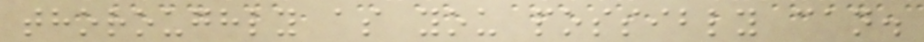thoroughly as you possibly can.
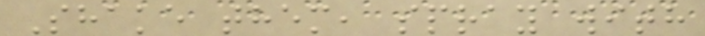Shake them, spray with
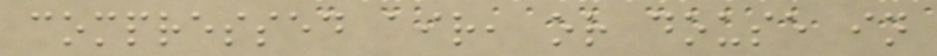compressed air, or douse in
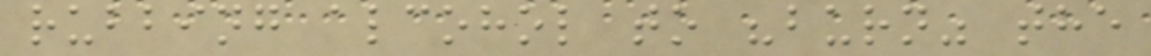rubbing alcohol to "burn" the
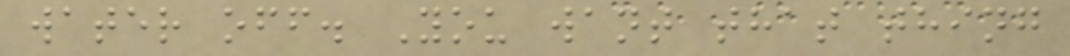water off. You want that thing
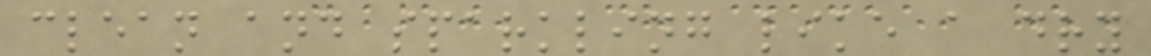clean and sparkling like a dry
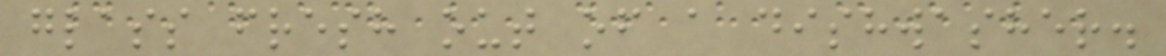glass fresh out of a dishwasher.
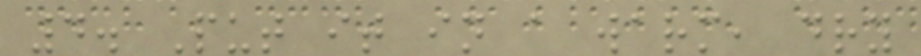4. Put it in a warm, dry
